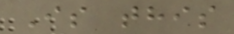Is this
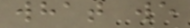what we
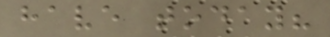have today?
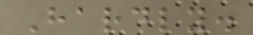Hardly.
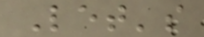Let's
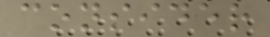consider
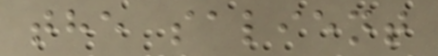the salient
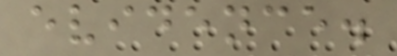evidence.
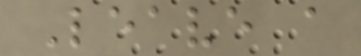Leave a
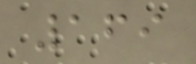169
